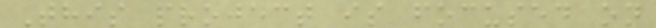This project is focused on
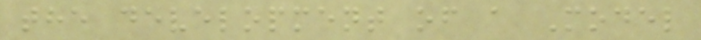the development of a Model
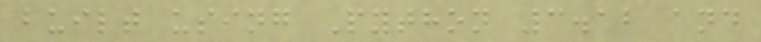built using Python 3.12 and
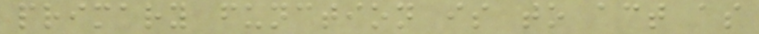primary function is to act as
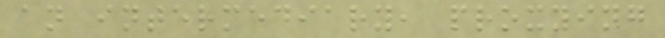an intermediary, proxying
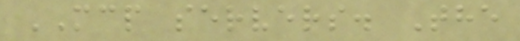MCP servers. The
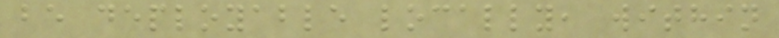be deployable locally, within
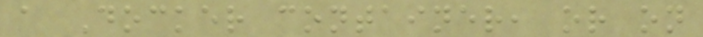a Docker container, or on
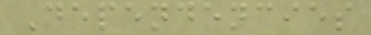Dependencies
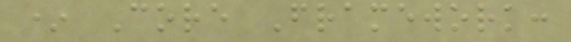* Core Framework:
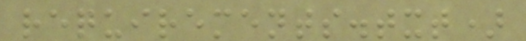requirements.txt)
